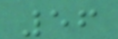56
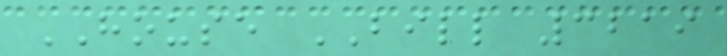HOUSE BILL 3219
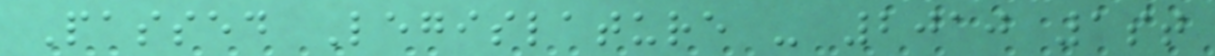Passed Legislature - 2010 1st
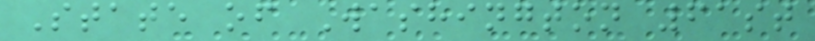State of Washington 61st
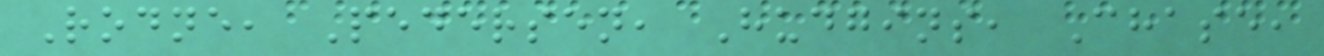Rodne, Pedersen, Hudgins, Chase,
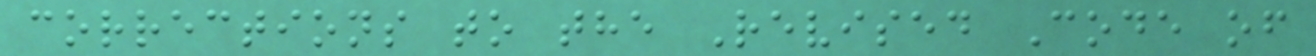corrections to the Revised Code of
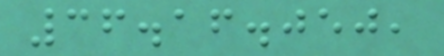36.16.050,
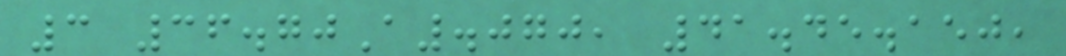3 36.70A.070, 41.45.150,
